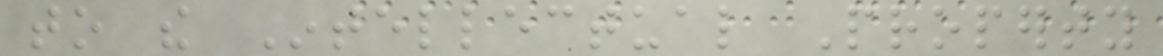to the Intellectual Property
